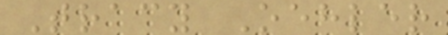Tracy Oehler
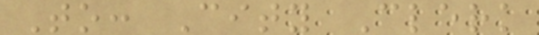To: City Clerk
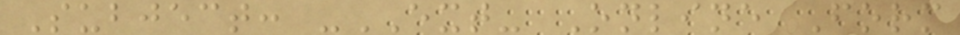Subject: -EXT- Online Form
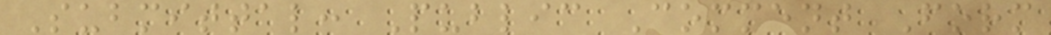Submittal: Public Comment Form
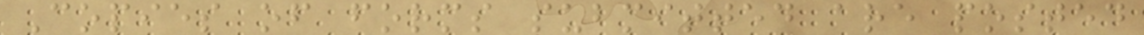Copies of forms submitted are posted
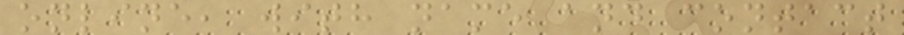online, with name and contact
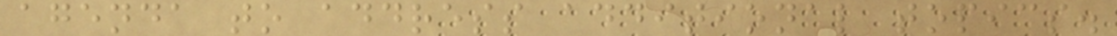agenda to address additional topics.
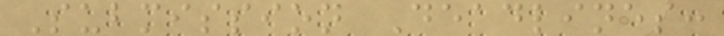Submission Deadlines:
